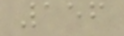156
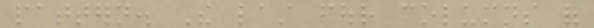pattern. The last four columns of
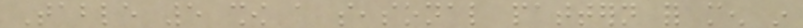Table 5 show a seasonal pattern for men in
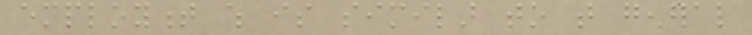employment which is similar to that general
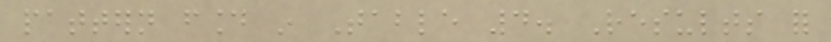pattern found in Table 4. Results for
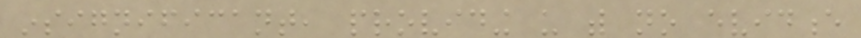insignificant, providing us with no evidence
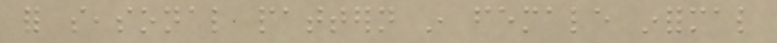for seasonal pattern in female informal
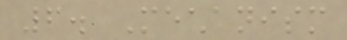6. Mechanism
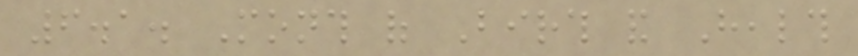6.1. Month of Birth and Health
